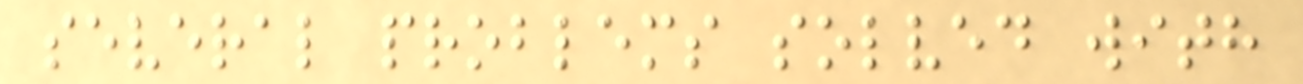several problems solved with
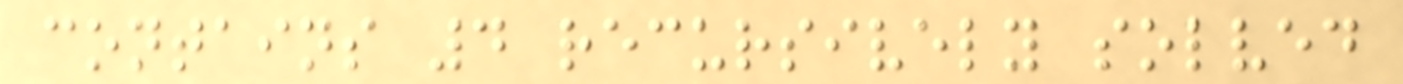contains 4 recursively solved
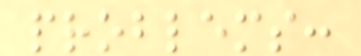problems:
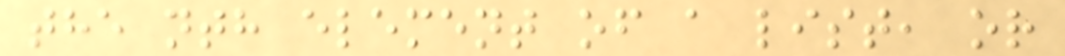the nth element of a list, or
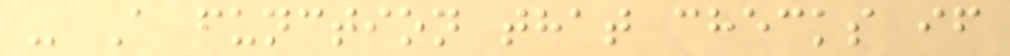- A function that checks if
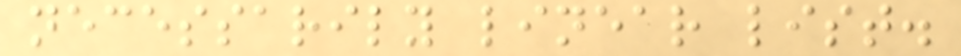necessarily linear list.
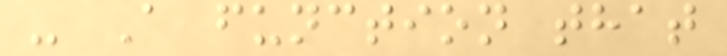- A function that
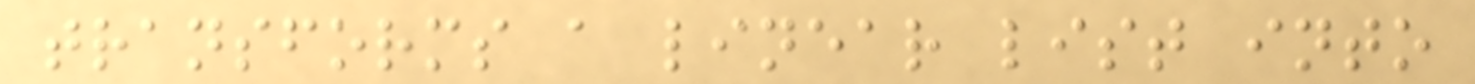transforms a linear list into
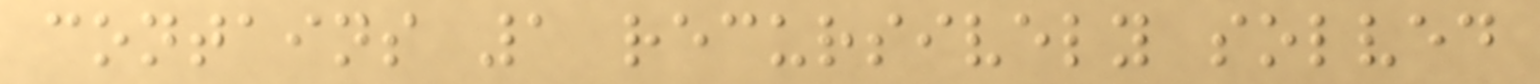contains 1 recursively solved
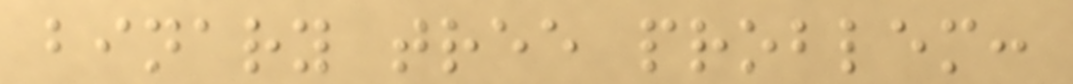binary tree problem:
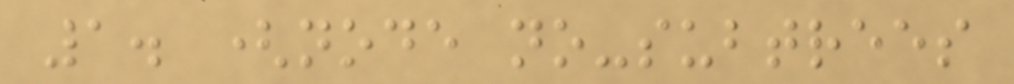1. (node no-subtrees
